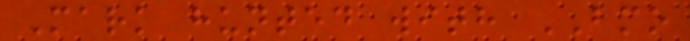Mark hunted with BMO
